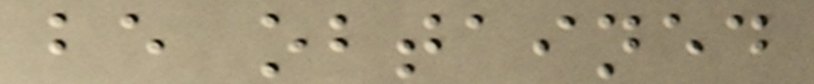be obtained
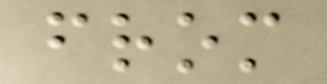from
